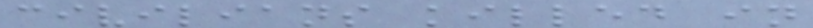civilians killed in
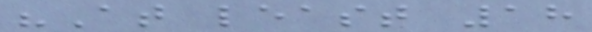"At least 18
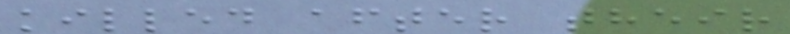killed after their
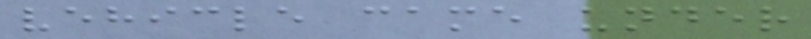vehicle came under
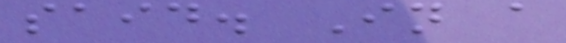said. In a
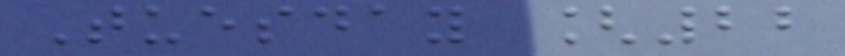Tuesday [22
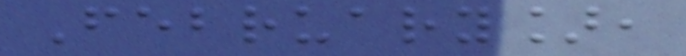February],
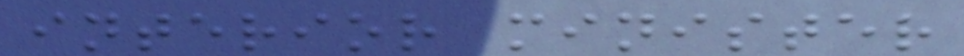interior minister
